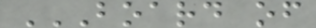BOARD OF
